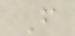F
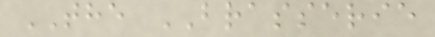THE BRASSERIE
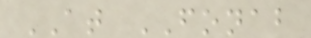AT FONAB
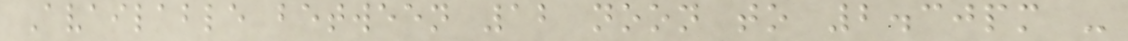Available between 12 noon to 2.30pm -
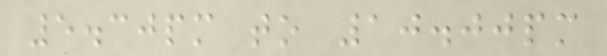5.30pm to 10.00pm
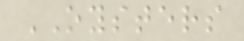OYSTERS
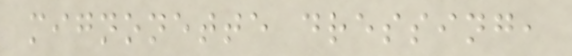mignonette dressing,
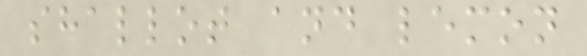shallot and lemon
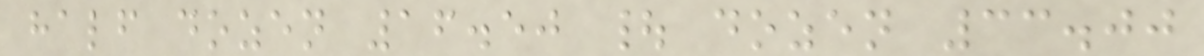half dozen 16.50 | dozen 33.00
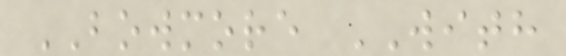BOWMORE WITH
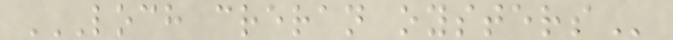LOCH CRERAN OYSTERS
